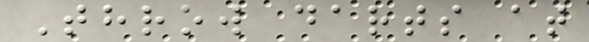Throw darts at
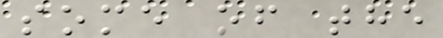some of the
